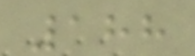188
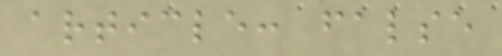article: false
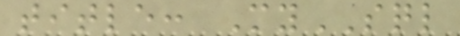title: MySQL
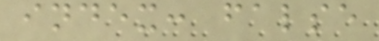index: false
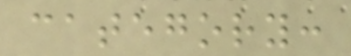category:
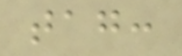tag:
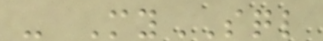- MySQL
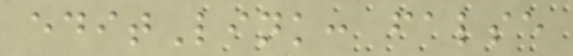editLink: false
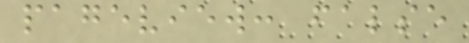pageview: false
